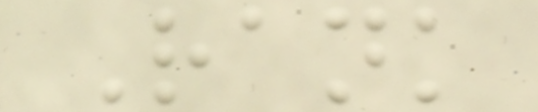Rank
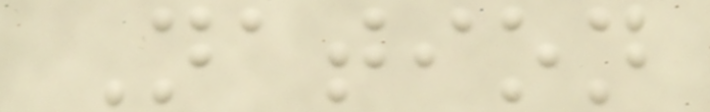Nation
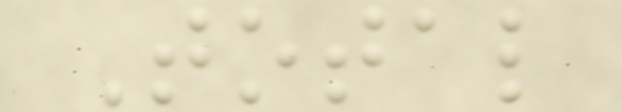Total
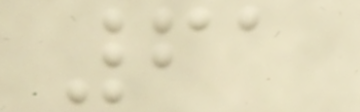61
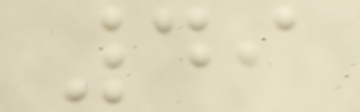49
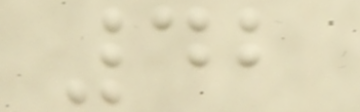42
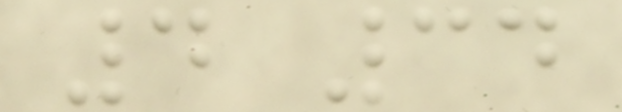4 34
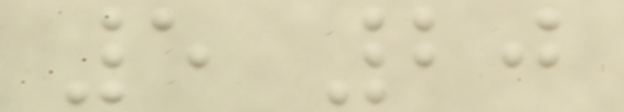5 20
